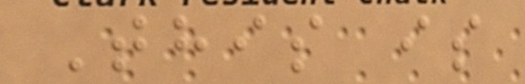This is
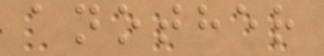another
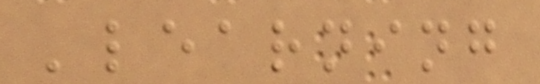'learning
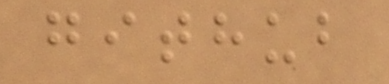github
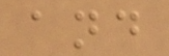and
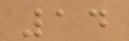14
